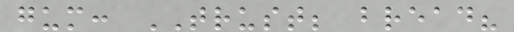gum: TRUST; bread?
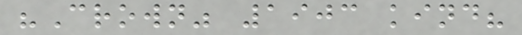"Crown" 1903 kind?
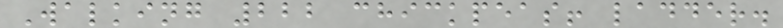Walking 222 chickpeas! ladder.
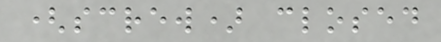(screw) closed
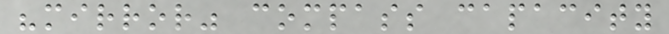"mirror" compass capacity
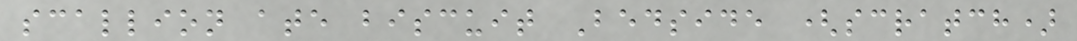scallion ate biscuit Bedside (scratch)
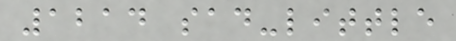1214 sad-little
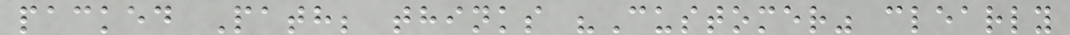packed Path; thinks "Customer" clearly
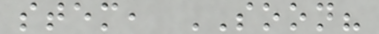stem, SOON?
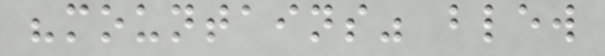"mountains" blew
